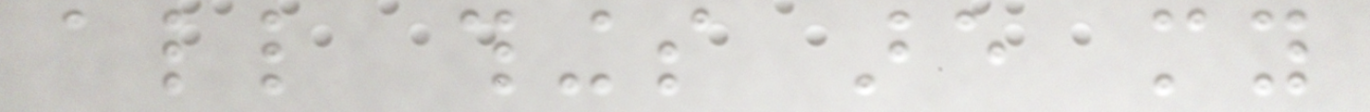all things are my
